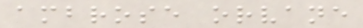ambrose orvane
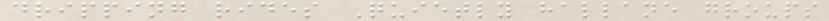dripping rides Quietly hallane groups
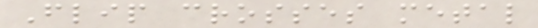Flip crosses metal
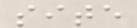site
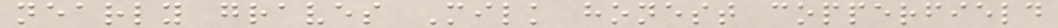nearly graves Milk honest copperfield
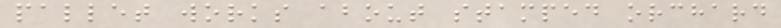pallet works about stamped orchard
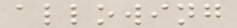allowing
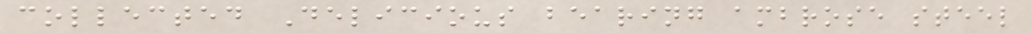collected Delicious bearing ambrose steel
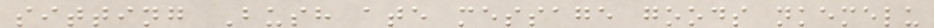sitting Bush ate message goods nkemelu
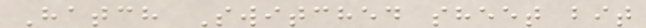Hatch Switched sheet bit
